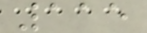115
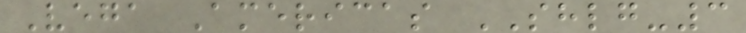Vega Americas SHLG-3
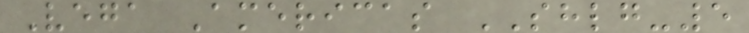Vega Americas SHLG-5
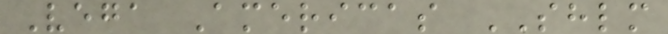Vega Americas SHLM
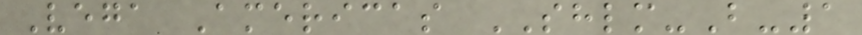Vega Americas SHLM-B-1
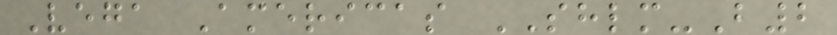Vega Americas SHLM-B2
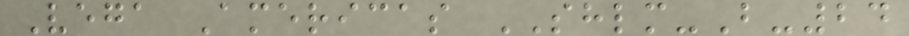Vega Americas SHLM-B-24
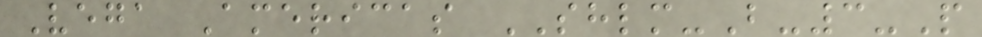Vega Americas SHLM-B-3-P
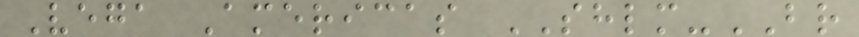Vega Americas SHLM-BR
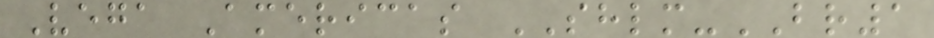Vega Americas SHLM-BR1
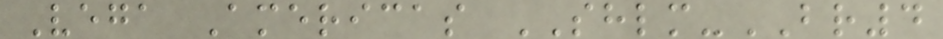Vega Americas SHLM-BR4
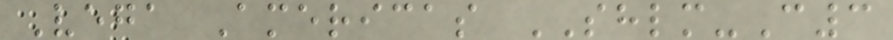Vega Americas SHLM-C3
